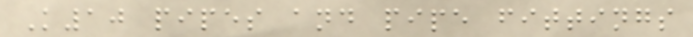K10 pipes and pipe fittings
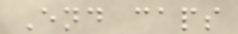End caps
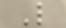L
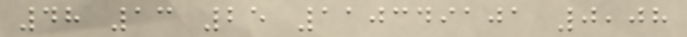48 13 25 110349101 0,08
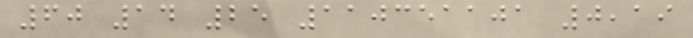60 14 25 110351101 0,19
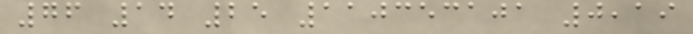76 14 25 110353101 0,19
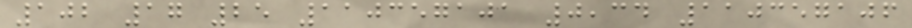102 17 25 110357101 0,34 110357106
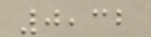0,32
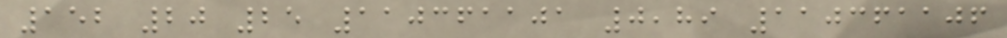152 20 25 110361101 0,89 110361106
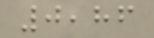0,86
